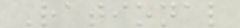Rational
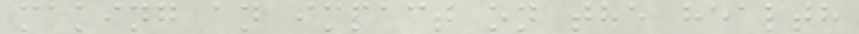making an impact on the health
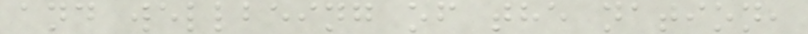and wellbeing of the nation,
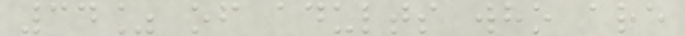34% of adults who are
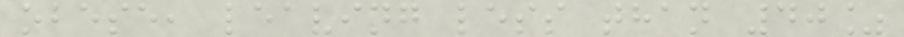obese, leaving less than 40%
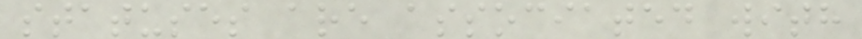statuses are associated with
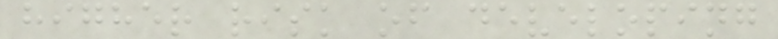higher risk of developing
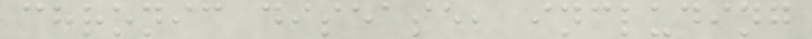chronic disease, including
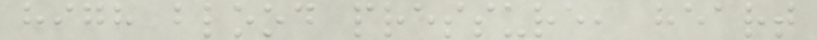high blood pressure, heart
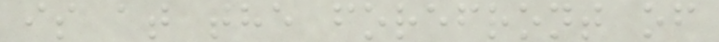is at the forefront of
